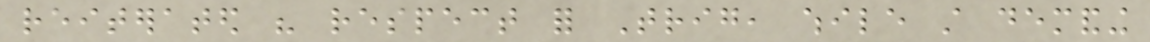reiterated his respect for Trig, while still demanding
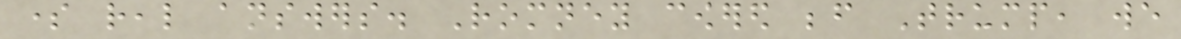some real answers. Romney cowered before Trump, we
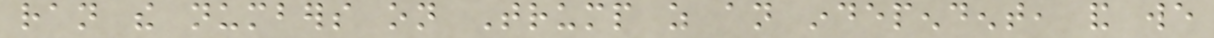ran the numbers on Trump as an independent, and we
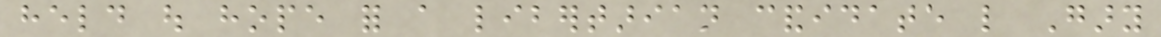held out hope for a libertarian candidate like Gary
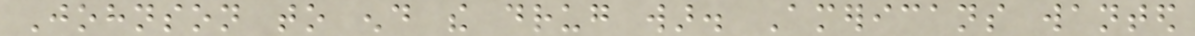Johnson to end the drug war. Americans wanted
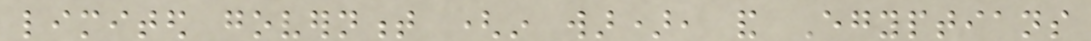limited government (in war), and Egyptians
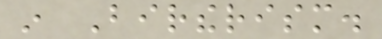in Birtherism.
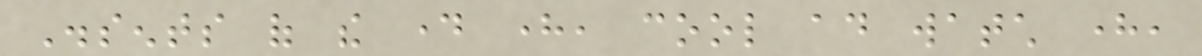Dissents of the day here, cool ad watch here,
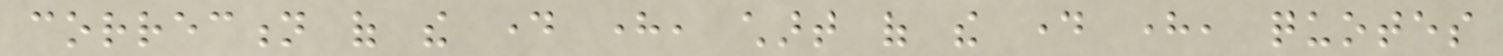correction of the day here, chart of the day here, quotes
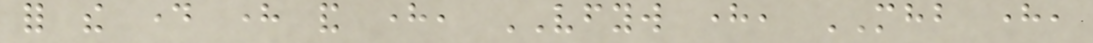for the day here and here, VFYW here, MHB here,
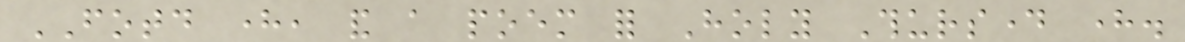FOTD here, and a poem for Holy Thursday here.
